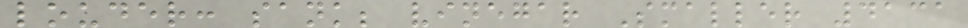louder: sank; vinegar Smaller 4131
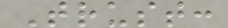Trust:
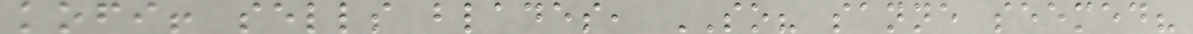kofi! sells blades, SO? sanne seemed?
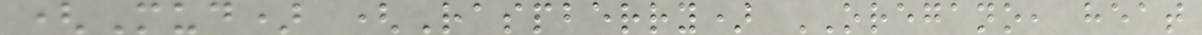(Mud) (Raspberry) OREGANO, heat
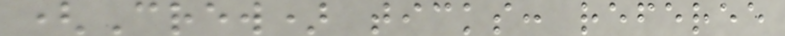(Crew) ticks: referee
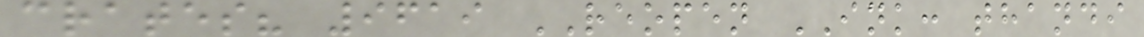crates? 9619 REOPEN INK: thandi
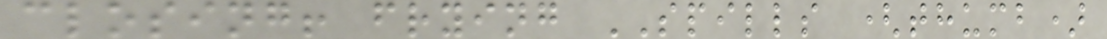closing! frying SPILLS (thumb)
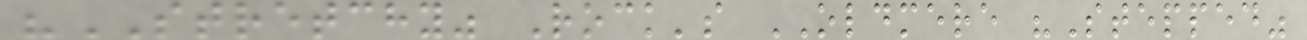"STRETCHY" Rock's OLDMERE "Stepped"
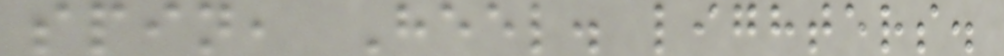spin, Heel. lighters.
